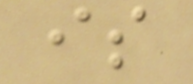is
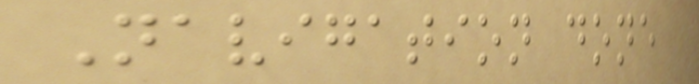Navigation done
